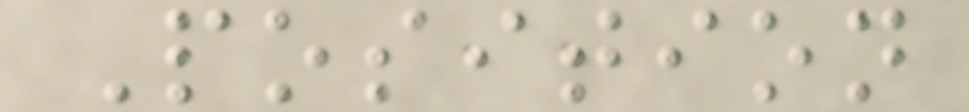Position
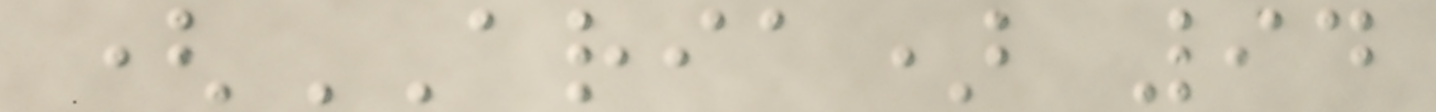(ARIA) 94
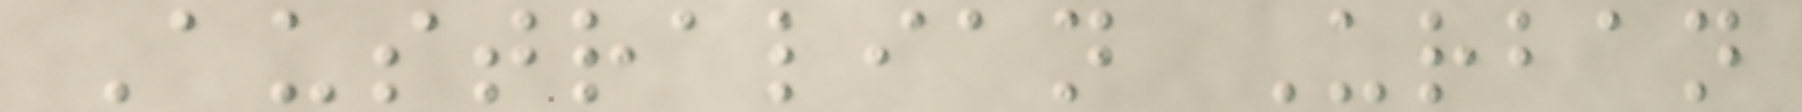Australian Urban
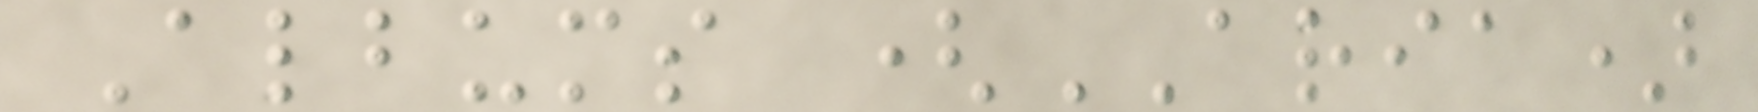Albums (ARIA)
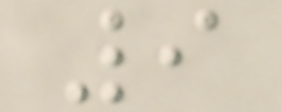9
